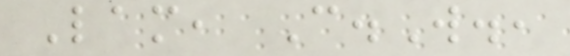Lam, C.W.,
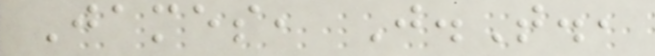James, J.T.,
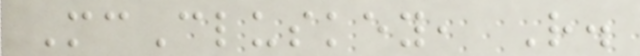McCluskey, R.
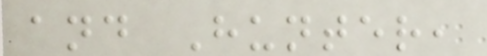and Hunter,
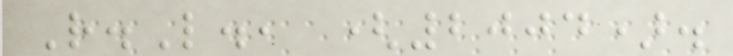R.L., (2004).
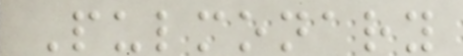Pulmonary
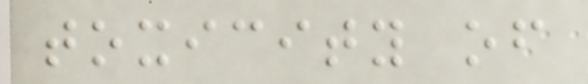toxicity of
